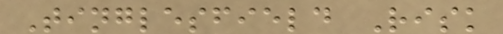Tinglesfield Risk
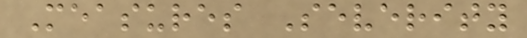Measures Severity
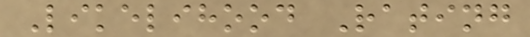Likelihood Rating
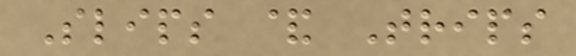Slips & Trips
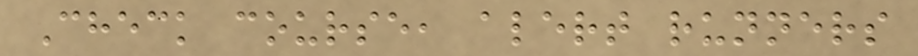Check course, alert runners
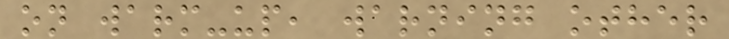on warm-up, warning other
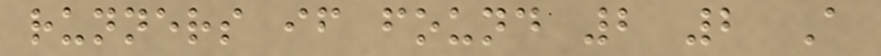runners if found 2 2 A
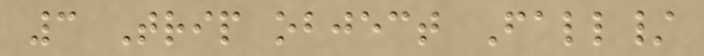3 Trip object Fall/
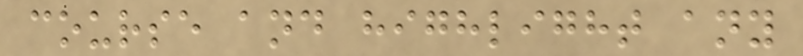course and highlight any
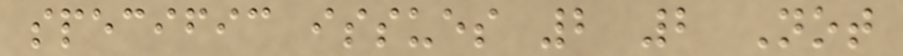specific issues 2 2 Not
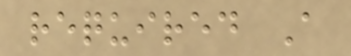required A
